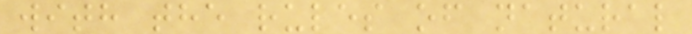with the rules of natural
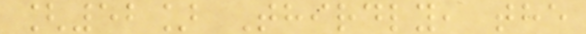[52] Thirdly, the
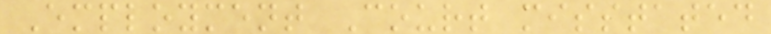Employment Court misstated
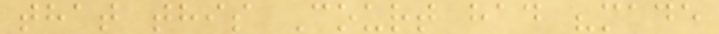that this Court had "made
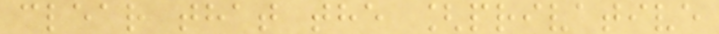clear that the [privative
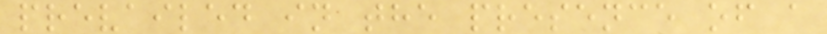prevailed in the presence of a
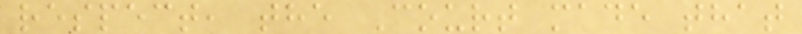respect, the Court made that
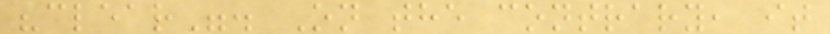"clear". On the contrary, it
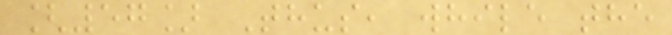[57] Thus, while the
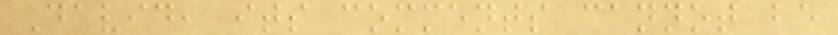David, its comments cannot be
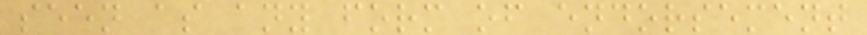seen as any form of endorsement
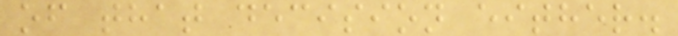of that decision either.
